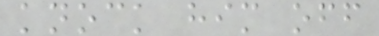knock him off
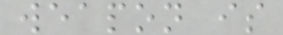weapon is
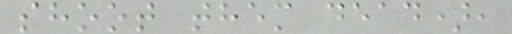shoot them dead),
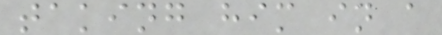taking him in a
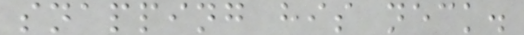snapping his neck.
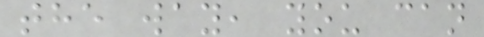the way, you can
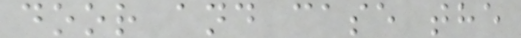door and case the
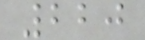220
